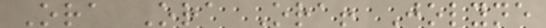Ora Ora Ora! Jolyne
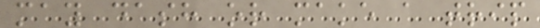may dash or make a trip
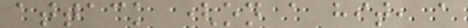attack (on a hit, a
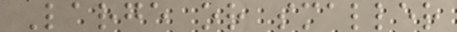Large or smaller
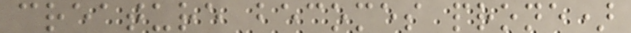creature becomes prone)
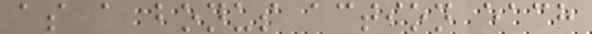as a bonus action each
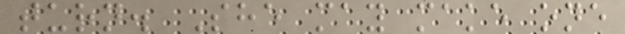turn. She may make one
